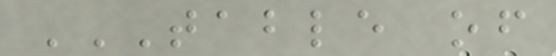TABLE OF
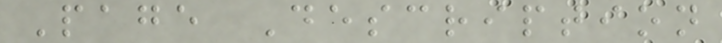Page Description
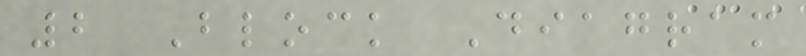2 Block Diagram
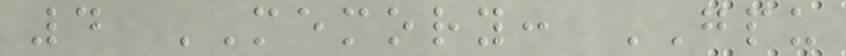4 MEMORY: GPU
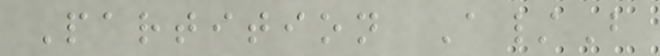Partition A/B
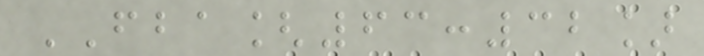FBA[63:32]
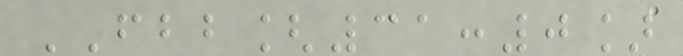FBB[31:0]
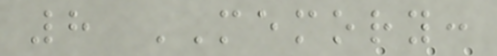8 MEMORY:
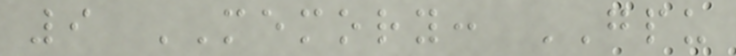9 MEMORY: GPU
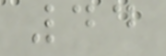44
